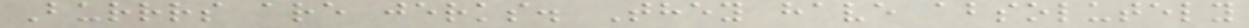Burrrs are jerks. They have absolutely
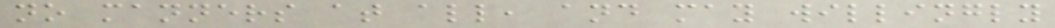no manners at all, and may willingly
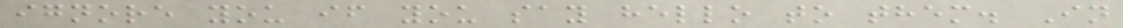ignore you if you say hello to them. In
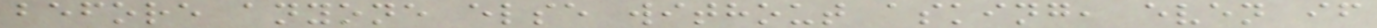before anyone else without asking, even if
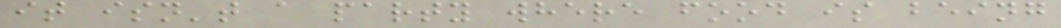it isn't a party where food is being
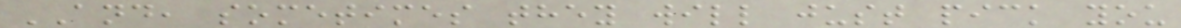AND, sometimes they will just pick you
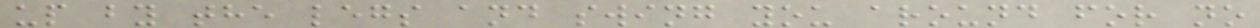up by the legs and swing you around for no
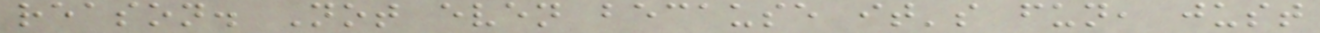reason. Not even because it's fun, just
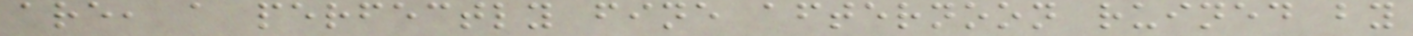are, a perfectly fine afternoon ruined by
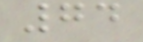74
